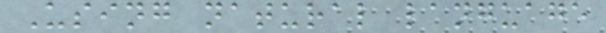Using natural language
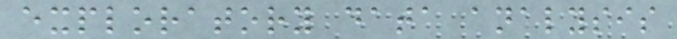exploratory data analysis
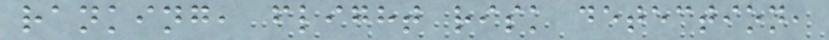ranking, flight risk detection,
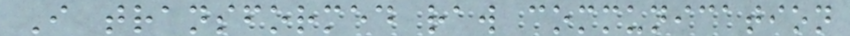I transformed raw communication
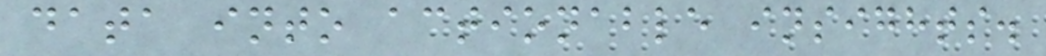data into actionable insights.
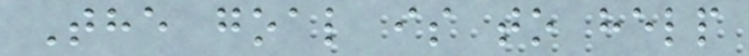The goal is to help
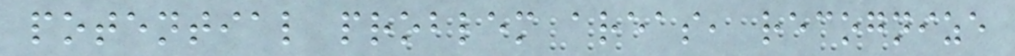potential problem areas, recognize
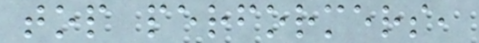top performers,
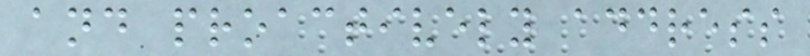and proactively address
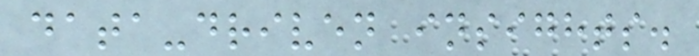data-driven insights.
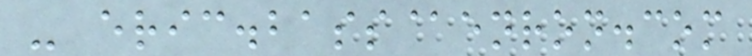- eric.bass@enron.com
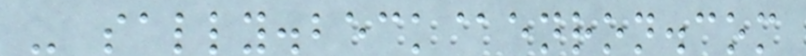- sally.beck@enron.com
